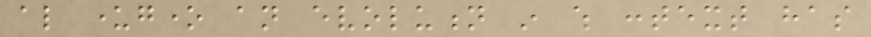also undergone an evolution in which context has
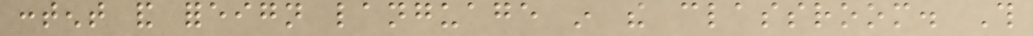content and foreign language in the classroom. This
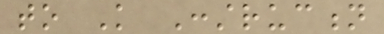to Knowledge Construction
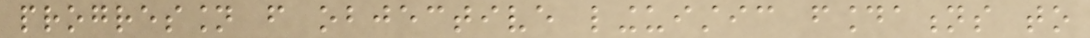progression from objective linguistic foundations to
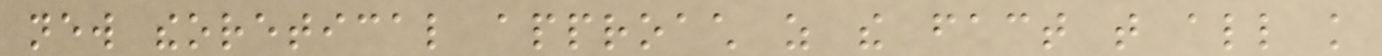new theoretical approach as the fact that all knowledge
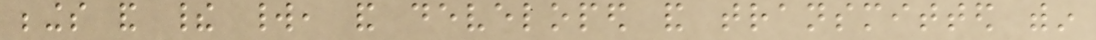beings and their world, and developed and transmitted within
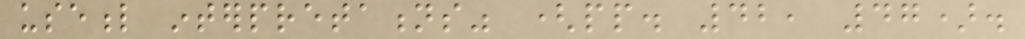useful interpretations" (pp. 42, 47).
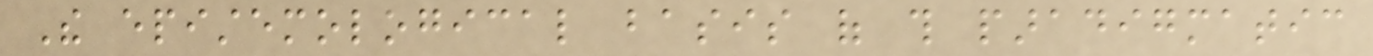The epistemological basis of this paradigmatic
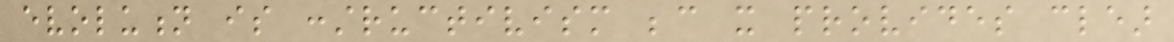evolution is constructivism because it provides clear
